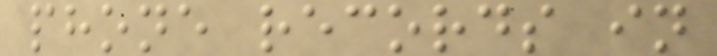phone records in
